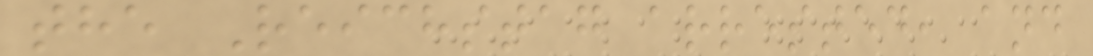the Reichstag arrested, and
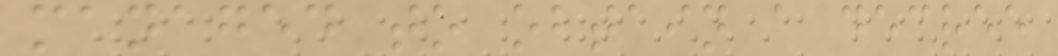managed to obtain a decree
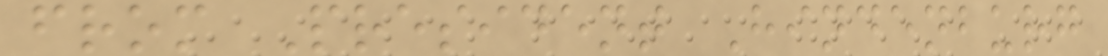from President Hindenburg
